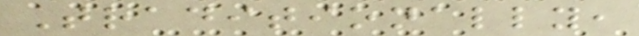Traditionally,
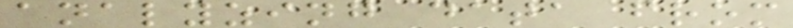analyzing data from
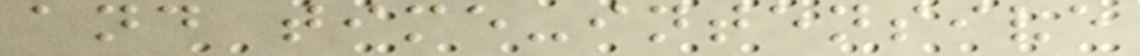and time-intensive
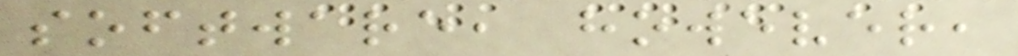software, however,
